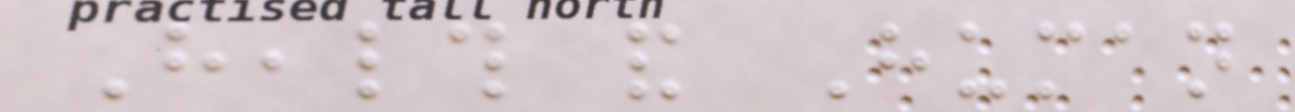Health and Human
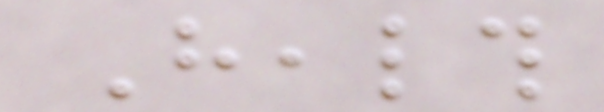Health
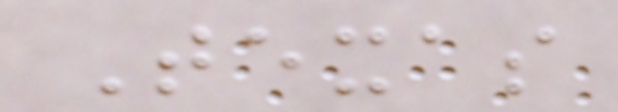Texas
